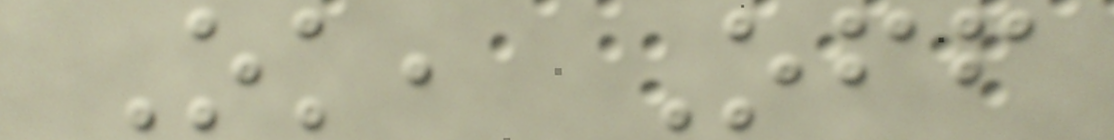Ok, Off
